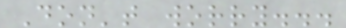Don't worry...
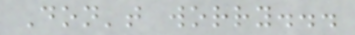Don't worry...
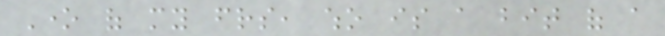One of my friends, who is a bit of a
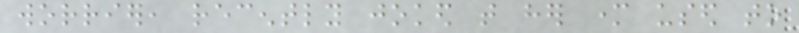worrier, recently joked that her mother used to
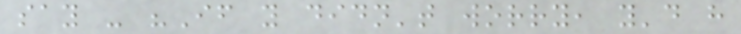say - "If you didn't worry, you'd have
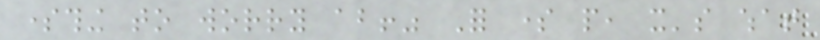something to worry about!" For some people, it's what
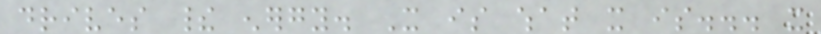drives their energy. It is what it is... it
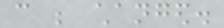can be changed.
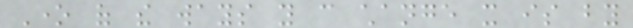One of the ways you can change it is by
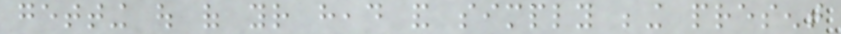getting out of your head and simply being present
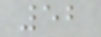52
